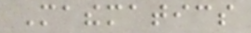Mathematics
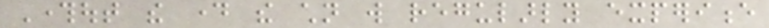Throughout the day the children will regularly experience
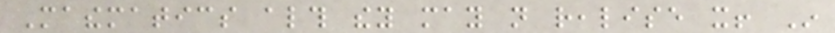Mathematics although they may not realise it! In
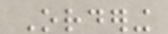Ordering
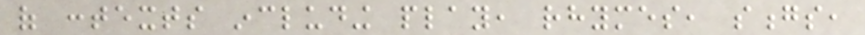of contexts including play, rhymes, songs,
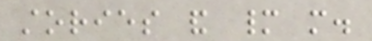stories and many more.
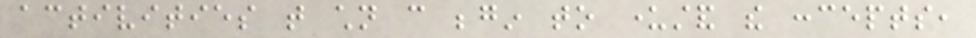activities that children can begin to understand the concepts,
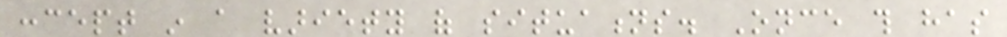concept in a variety of situations. Once this has
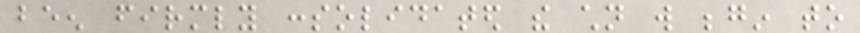been firmly consolidated the children will begin to
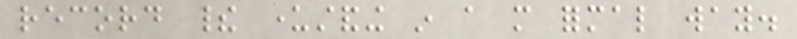record their understanding in a more formal way.
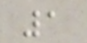1
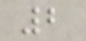2
